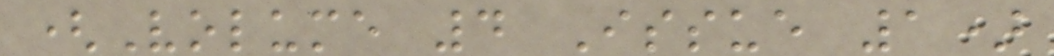(Volume 4 Issue 1)
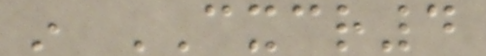in CXCR4
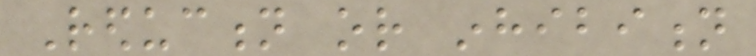Reduction or inhibition
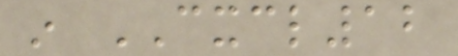in CXCL12
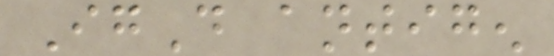IgD antigen
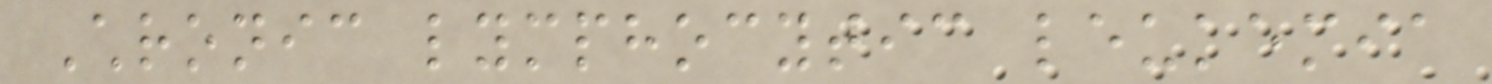Chronic lymphocytic leukemia
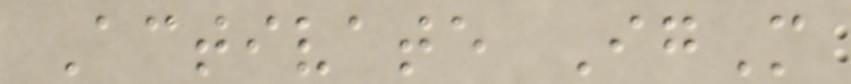Activate IgM
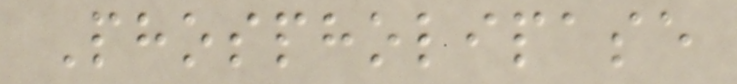Phospholipase
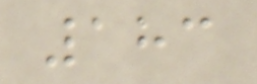183
